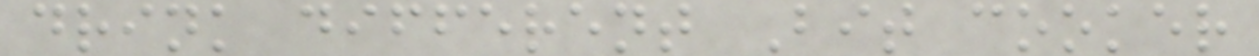drink different Bit cooker
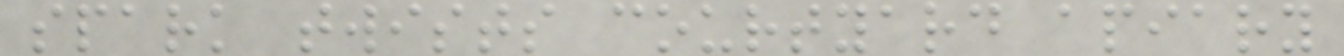spark twists courtyard apiary
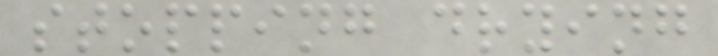stopping drying
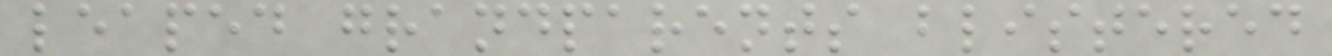leaped grandparents blistered
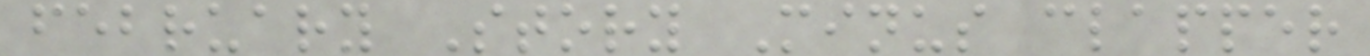february Story Minus clapper
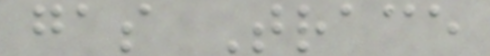gas Trace
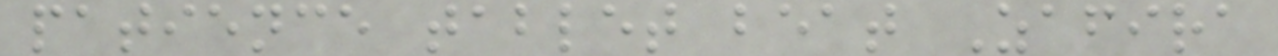patience tablet beat Zafira
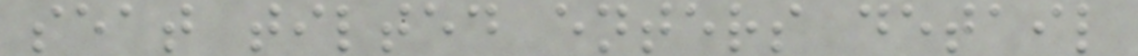seat tilted enters detail
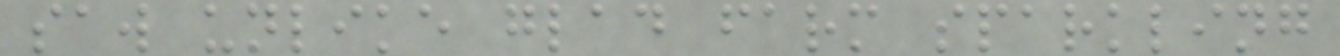saw unlike glad farm sparkling
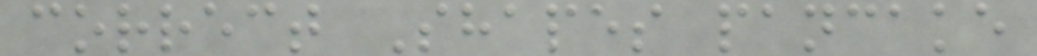correct Shapes pancake
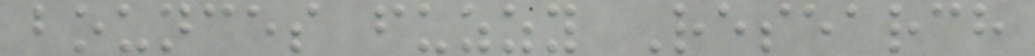bounces fuzzy Research
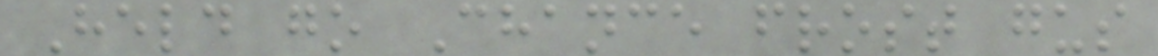Held go Chance frost gus
